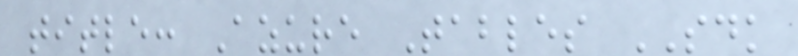title: Azure Tables SDK
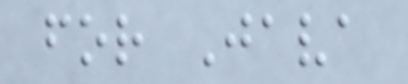for Java
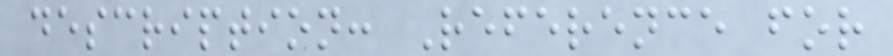description: Reference for
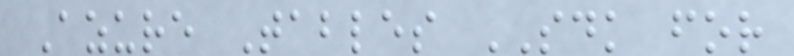Azure Tables SDK for
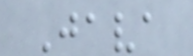Java
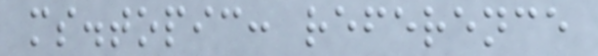ms.topic: reference
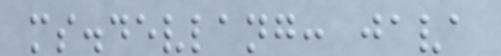ms.devlang: java
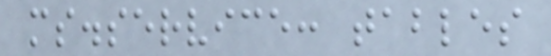ms.service: tables
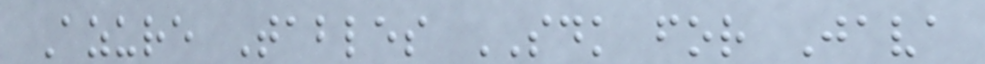Azure Tables SDK for Java
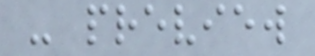- preview
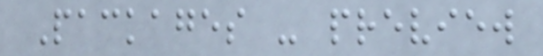Packages - preview
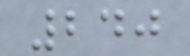240
